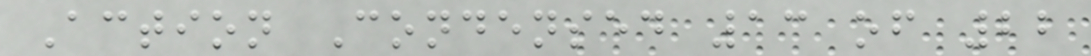Action Condensed 13 of 22
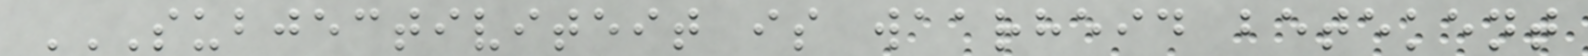SUBJECTIVITEIT IS WAARHEID BETEKENT
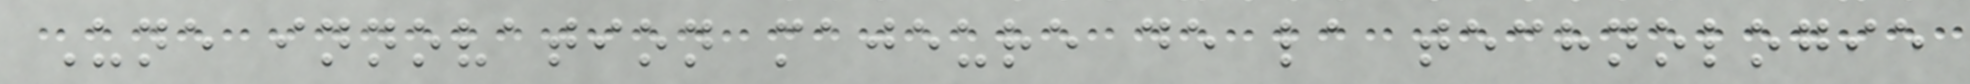Une innovation majeure de la technologie
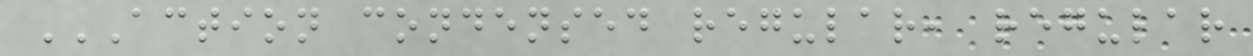ACTION CONDENSED REGULAR, REGULAR
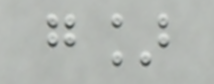g]
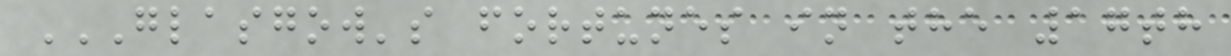GLASGOW'S FORTUNES IN THE 17TH
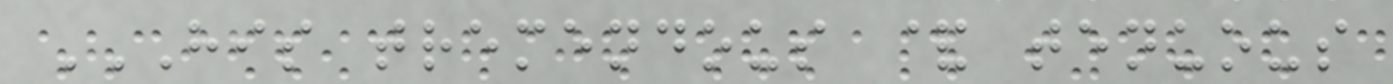HIS TREMENDOUS & TENUOUS
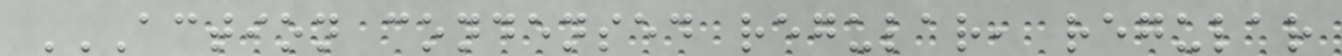ACTION CONDENSED REGULAR, REGULAR
